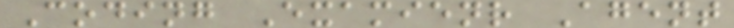Coding Examienr Agent
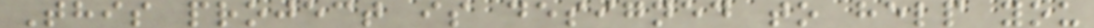This project is designed to help you
